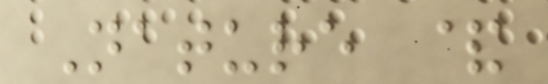Nature &
